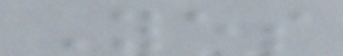Yes
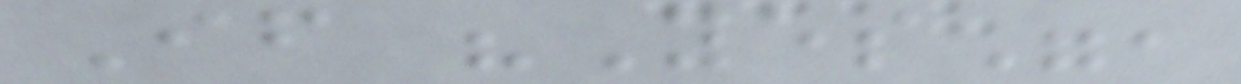If "Yes",
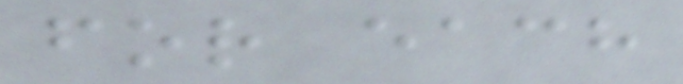for each
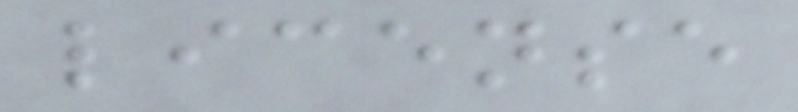license
